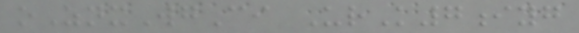oZnxWgCi UrK7iyg
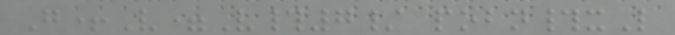G+V=V#7/ pobn#xL
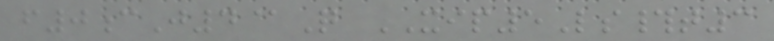f0cJ4@Q XIP5Ls#t3
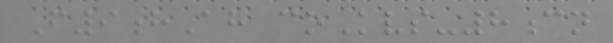F9hAh coKvs-8cn
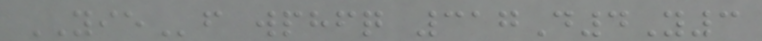YIEf wphfq 317D4Y3
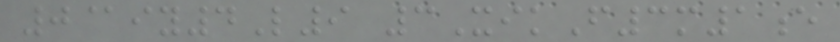0@iy4L9 3XikF3m1e
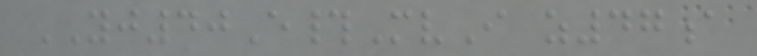YJ40E#MvI z47a
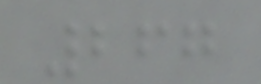267
